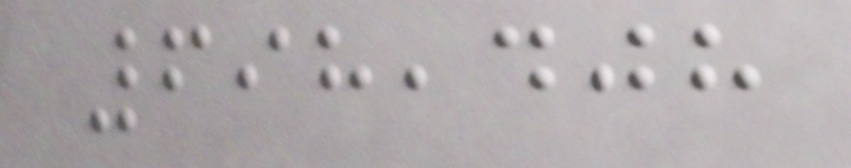698,408
